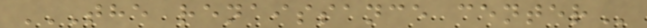THE RENAISSANCE CENTER
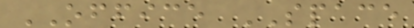OFFICE SPACE
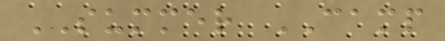SUMMER CAMP
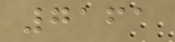7161
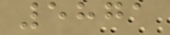5871
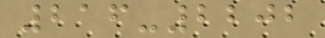216-2202
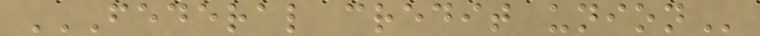FEDERAL CREDIT UNION
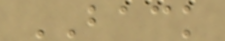BACK
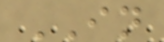IN
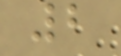2
